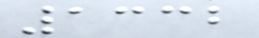1332
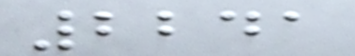2241
